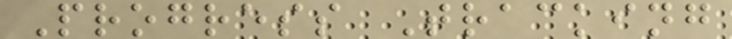Progress Tracking
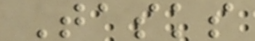Tasks
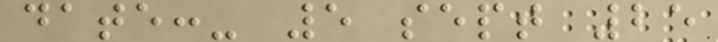date:- 5 sept 25
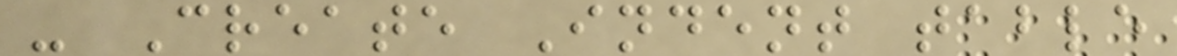- Create Indent table
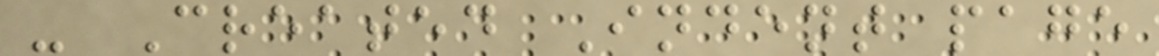- Created Indent page
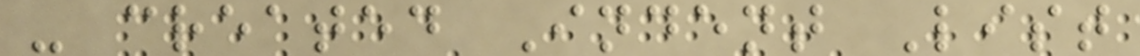- created Indent List
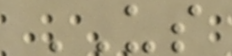US
